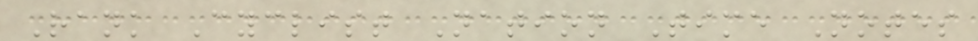Rank Cyclist Nation Time Notes
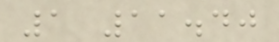1 11.40
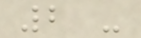2 -
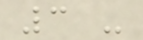3 -
